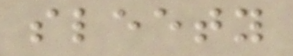sleety
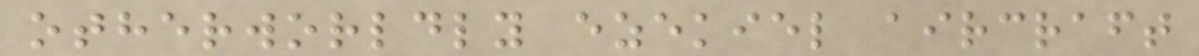otherworldly ezekiel aircraft
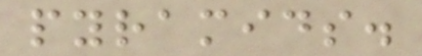pyramids.
